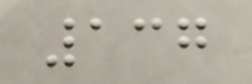137
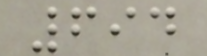694
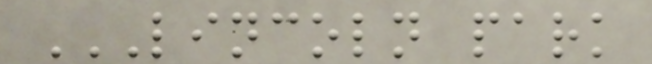LINCOLN PARK
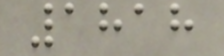1818
